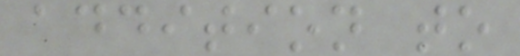addition to
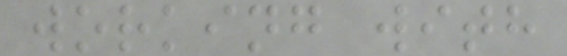working with
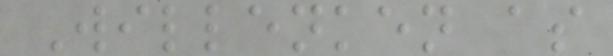Willenken as
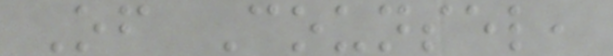Of Counsel,
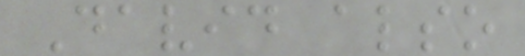David also
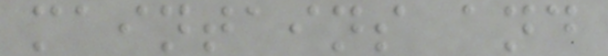maintains and
